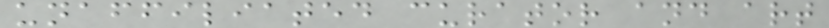unaffiliated curator and art
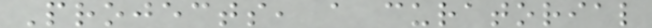Projects, a curatorial
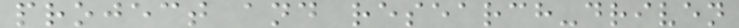project and research-driven
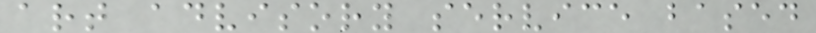art advisory service based
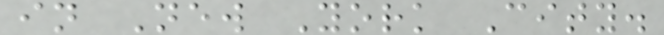in New York City.
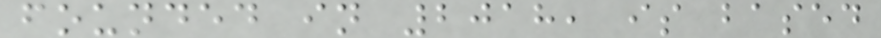founded in 2018, is based
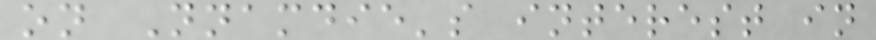on Nnamdie's interest in
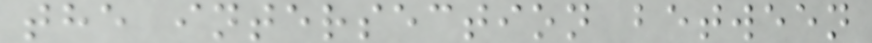the intersection between
